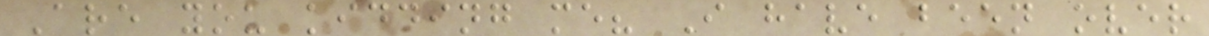Are you kidding me? I have been over
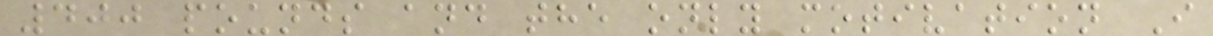400 pounds and the only motivation I
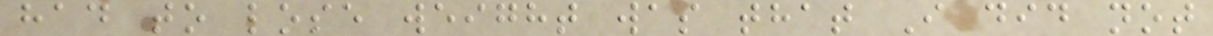had to lose weight was that I did not
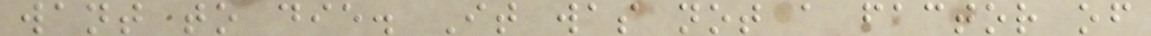want to die. It was not a factor of
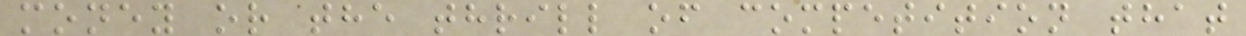money or the thrill of competition that
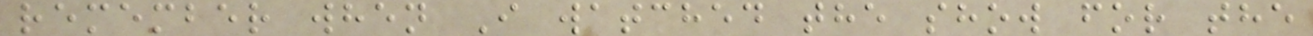remember when I watched the show for the
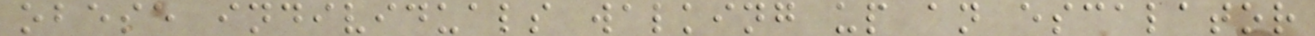obese individuals walking up an escalator
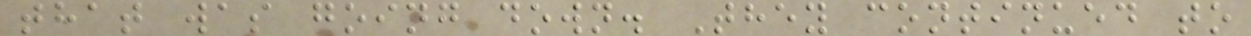that was going down. They continued to
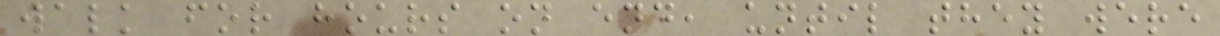walk for hours on end, until they were
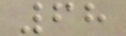68
